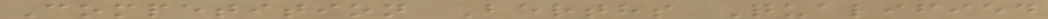Competition Berths Qualified
